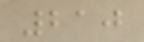210
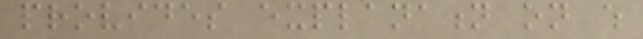provides explanation on which
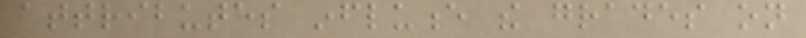attributes influence the grades on
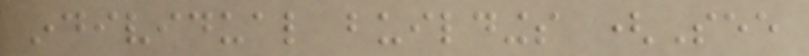individual buildings (See
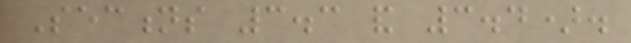Sections 3.3 and 3.4).
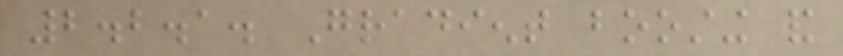2.2.1. Gradient boosting and
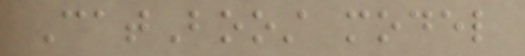CatBoost model
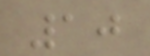10
